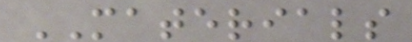MATERIALS
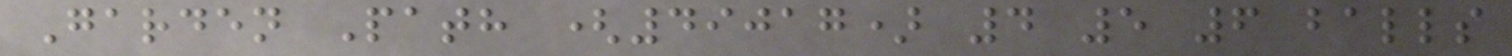Garden Path (49017) 4 5 6 balls
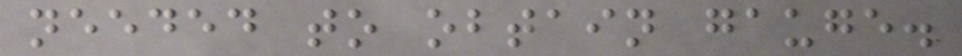needed to obtain gauge.
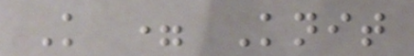K = Knit
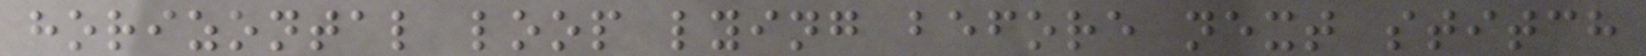horizontal loop lying before next stitch
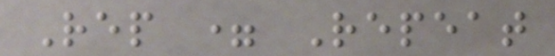Rep = Repeat
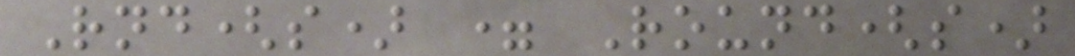Rnd(s) = Round(s)
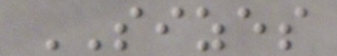SIZES
